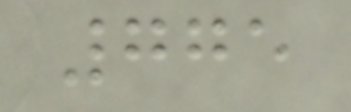775
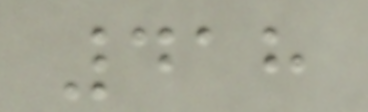418
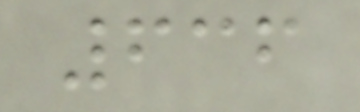636
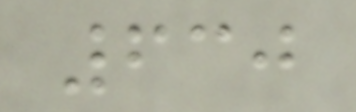630
